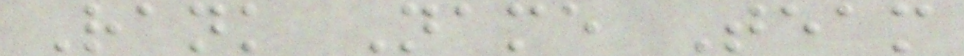Rank Name Team
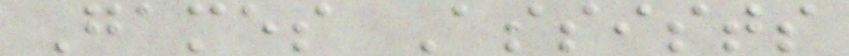Games Assists
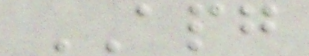APG
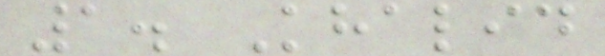1. Khalid
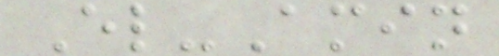El-Amin
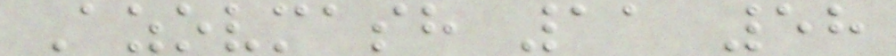Azovmash 11 58
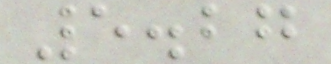5.27
